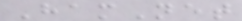HamNet
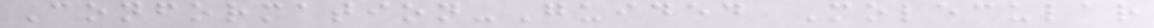Conformation-Guided Molecular
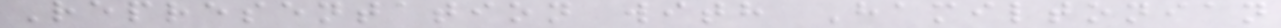Representation with Hamiltonian
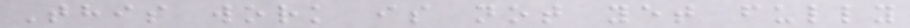This work is not yet fully
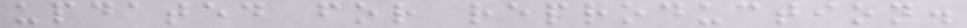updated for reproduction.
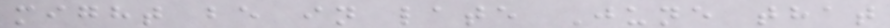might be in late June that
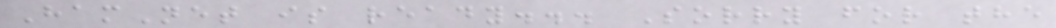HamNet is ready... Sorry for the
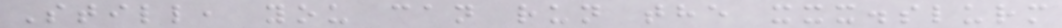Still, you can run the xxx.slurm
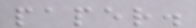paper.
